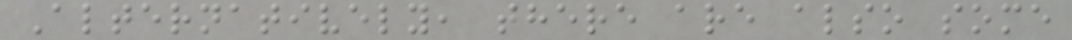Alternatively, there are also some
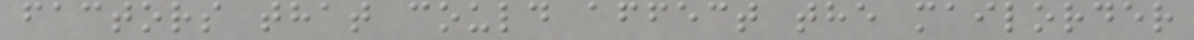factors that could affect the mailorder
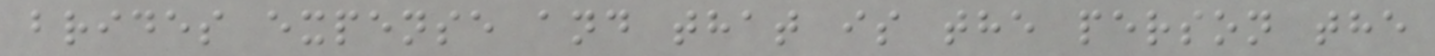brides expense and that is the person the
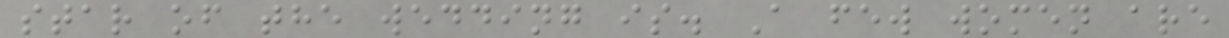star of the wedding is. A few women are
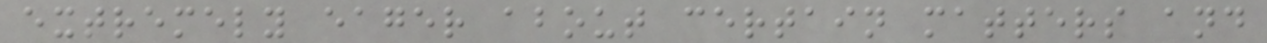extremely eager about certain matters and
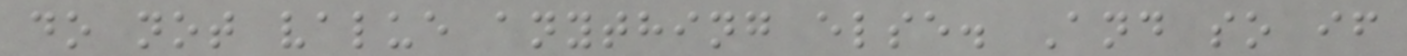do not value anything else. And so if
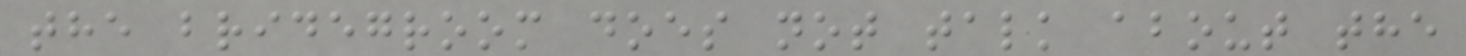the bridegroom does not talk about the
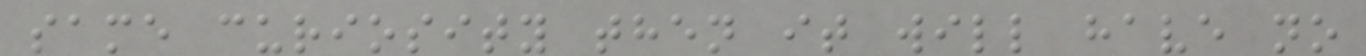same curiosity then it will have no
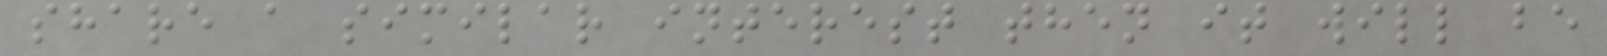share a similar interest then it will be
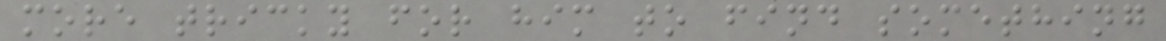more tricky for him to find something
